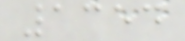1354
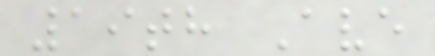19th Ave
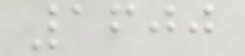1600
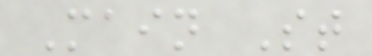Main St
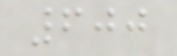600
